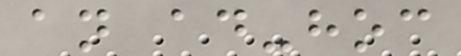an ad-hoc
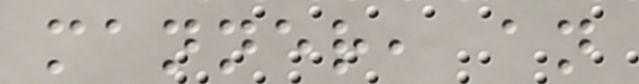manner, an
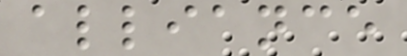alliance
